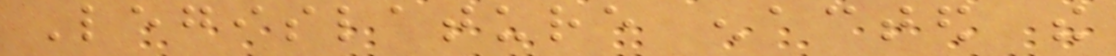Legislature enacted the
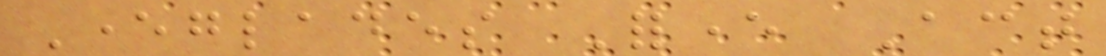Everglades Forever Act
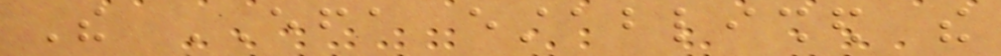The EFA established the
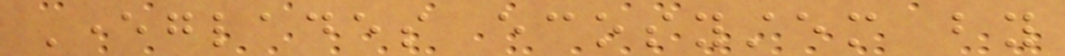Everglades ecosystem by
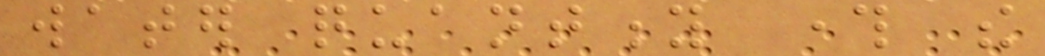water quantity through the
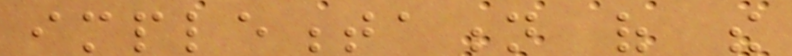implementation of the
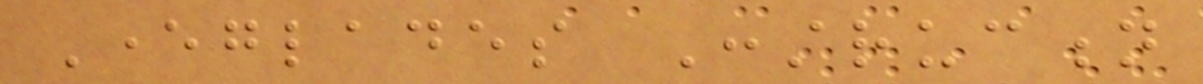Everglades Construction
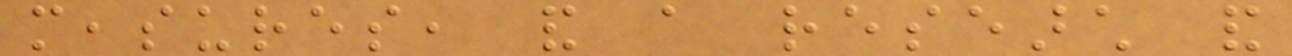measures, and a research and
